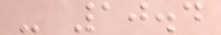- 10.4
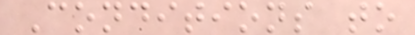Conditions to
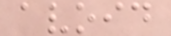avoid
